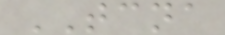TCNA
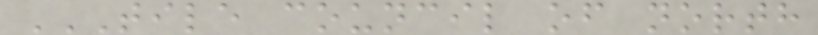TILE COUNCIL OF NORTH
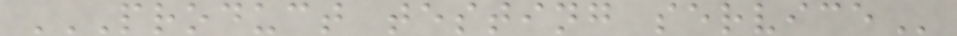PRODUCT TESTING SERVICE
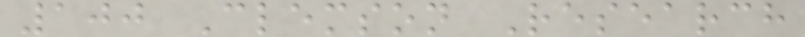100 Clemson Research
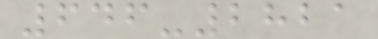646-2821
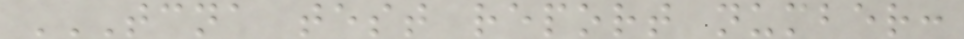TCNA TEST REPORT NUMBER:
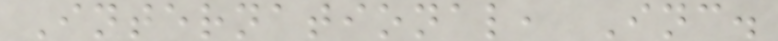International, Inc.
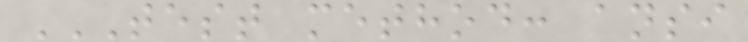TEST METHOD: ANSI
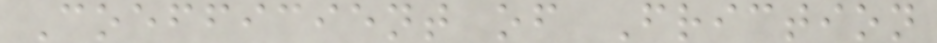Coefficient of Friction
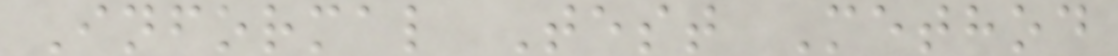Informal Test Method
